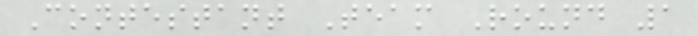Contestant Team Round 1
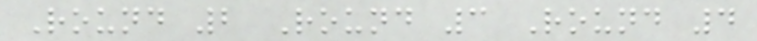Round 2 Round 3 Round 4
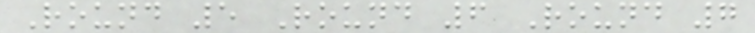Round 5 Round 6 Round 7
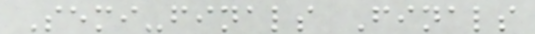Semi-finals Finals
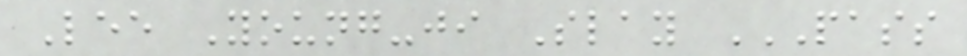Lee Young-ji Slay PASS
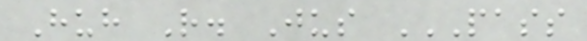Huh R. Jus PASS
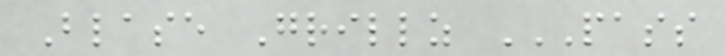Blase Grillz PASS
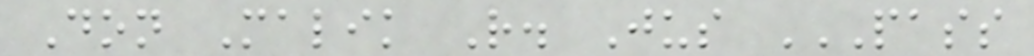Don Malik R. Jus PASS
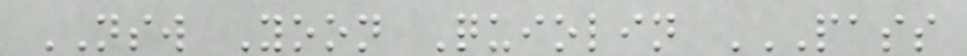NSW Yoon Quiolin PASS
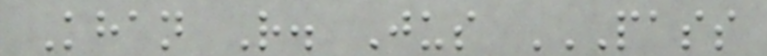Khan R. Jus PASS
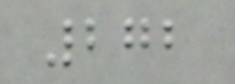272
